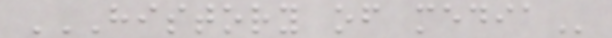HISTORY OF MEDIA
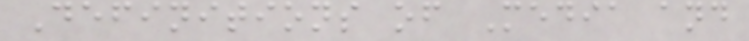Definitions of Media and
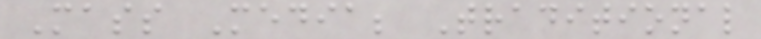Mass Media; Traditional
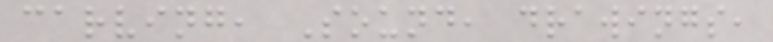carving, Sound, drawings,
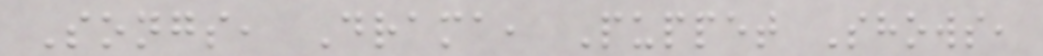Songs, Drama, Puppet Shows,
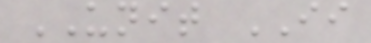UNIT II
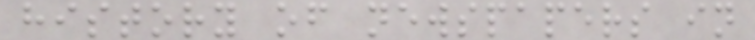history of newspapers in
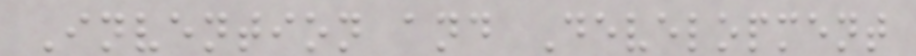Invention and Development
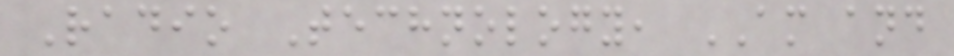Radio Technology, AM and
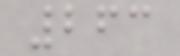263
